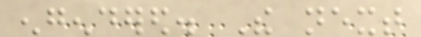engendered. The next
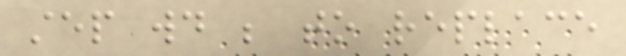step would be to replace
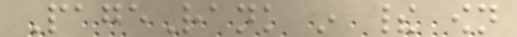PageRank in their own
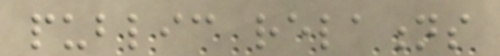public relations
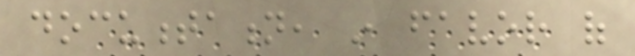documentation, in favor of
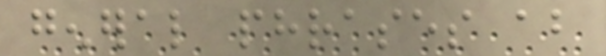general phrases about
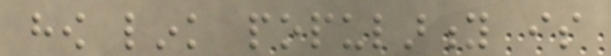how link popularity is
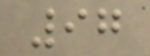97
